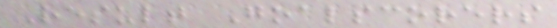Result Goalscorers
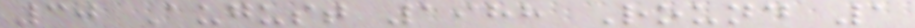30 August 1988 Round 1
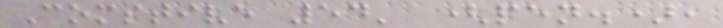Comstive 54' (pen.),
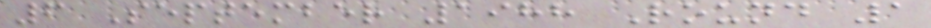6 September 1988 Round 1
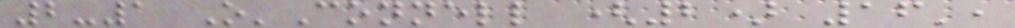2-1 O'Connell (2) 16',
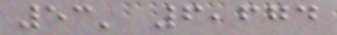53' 6,674
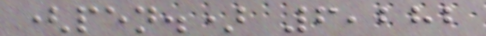(pen.) 6,282
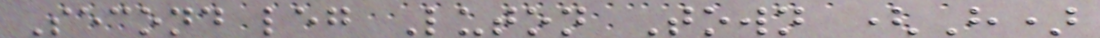Second leg Luton Town (H)
